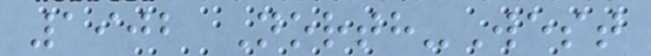1902 North-West
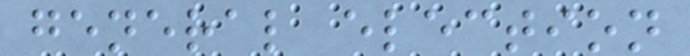general election
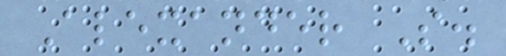Alexander S.
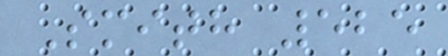Smith 525
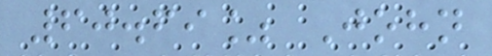60.69% John
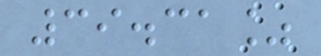39.31%
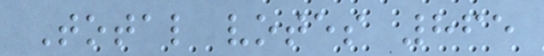Total votes 865
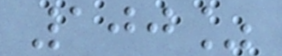100%
